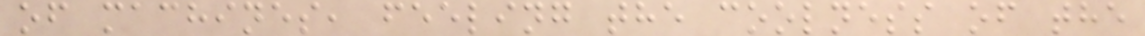of machines, feeling the coolness of the
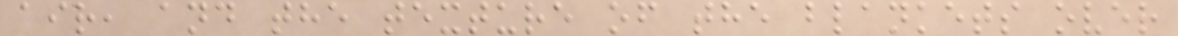air, and the texture of the blankets over
